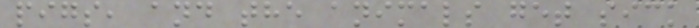pigs, and the animals get sick
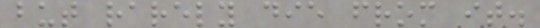but rarely die from it.
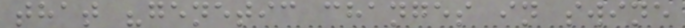that "genetic changes in swine
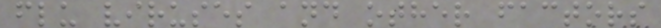flu viruses and other factors
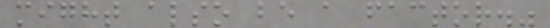might also be a factor."
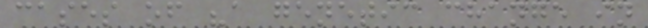cases of "a genetic change in
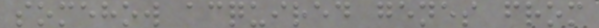somehow acquired genes from
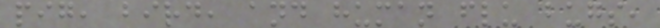pig, bird, and human flu bugs,
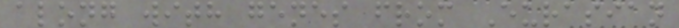along with genes from Eurasian
